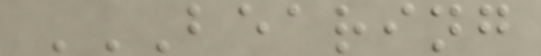BEARING
